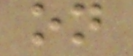on
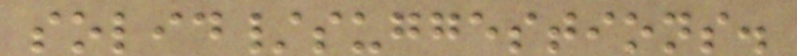solid/suggestions.
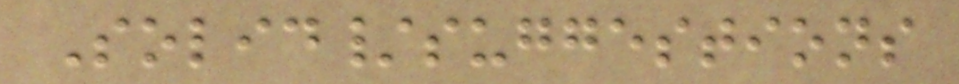Solid/suggestions
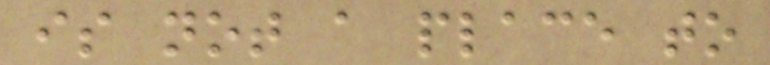is not a place to
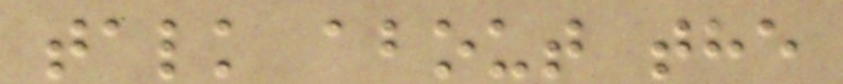talk about the
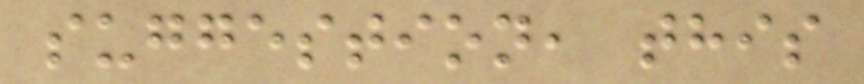suggestion, this
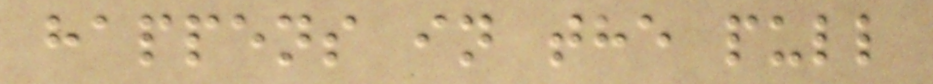happens in the pull
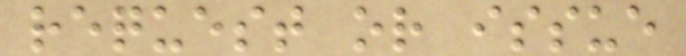request or issue
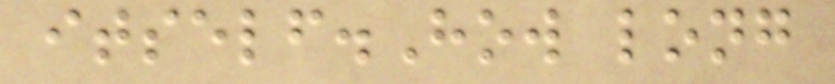itself.How long
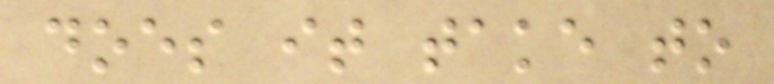does it take to
